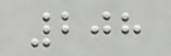208
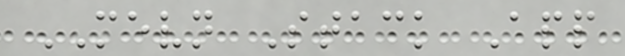MEVN Stack App
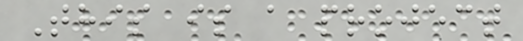This is a project
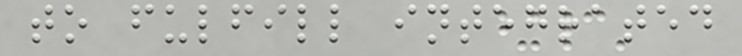to fulfill integrated
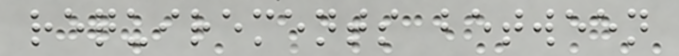requirements between
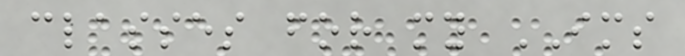classes for my IMS
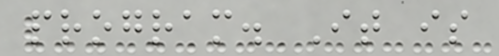program. It is
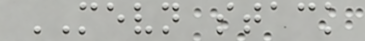MEVN stack
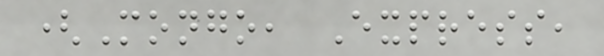(Mongo, Express,
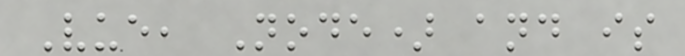Vue, Node) and is
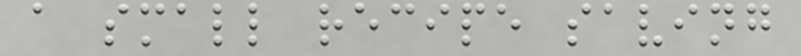a small recipe saving
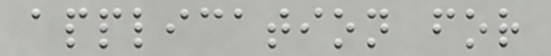application for
